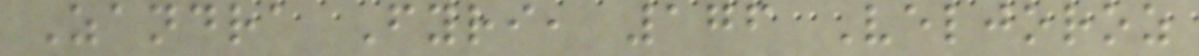Zandra Fyri, 176 Veljoroz
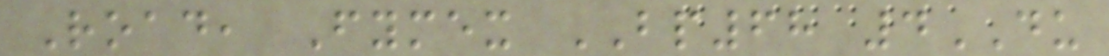Road, Fymex BP68 4DU
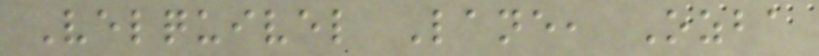Velquivel Lane, Ozba
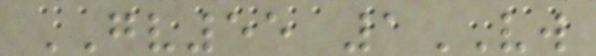GV55 1VW
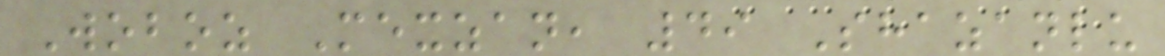Woboz Mexzan, 49 Shazanlu
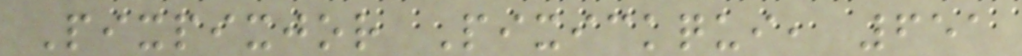Pixpixjor Pixickqui, 651
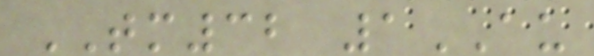TM32 1AU
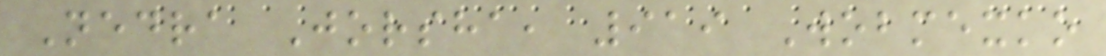Nedra Jorsha, 919 Wobmexko
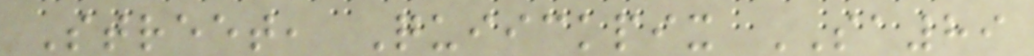Street, Quiickpix SA89
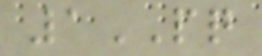1PQ
